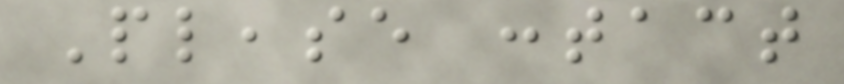Please contact
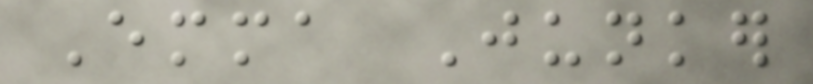Emma Junker
